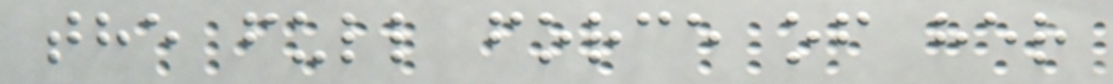the full force of her
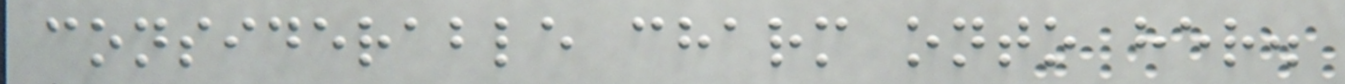considerable charm onto her.
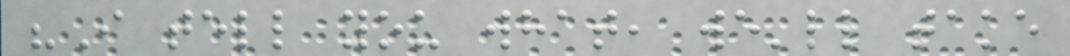"I tell you what, we'll take
